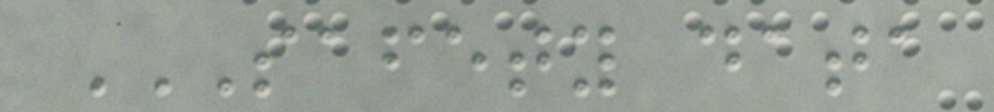SAFETY DATA
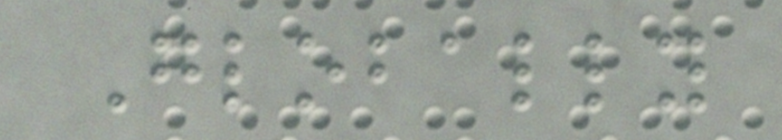Globally
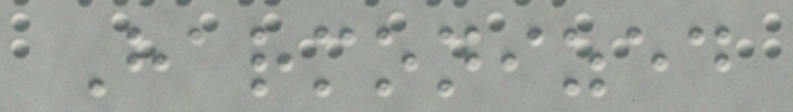Harmonized
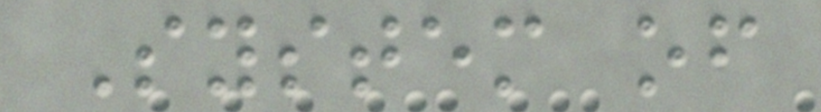System of
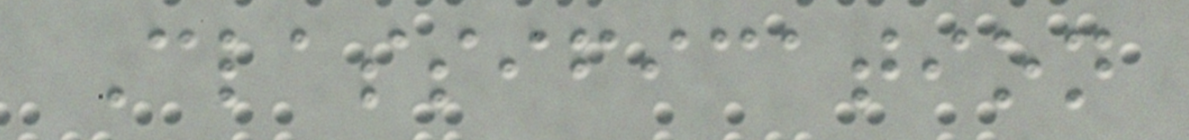Classification
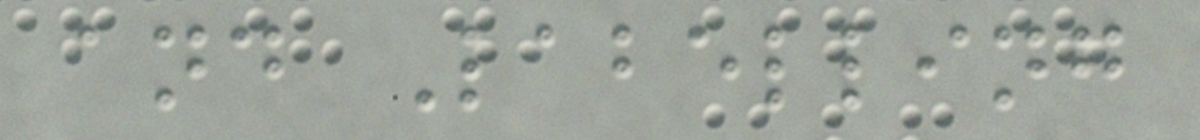and Labelling
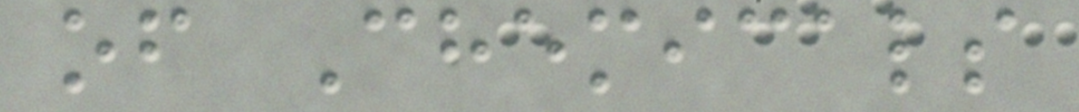of Chemicals
